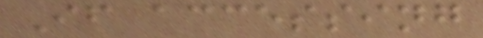If accessing
